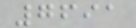7691
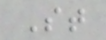St
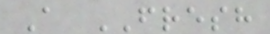A FRESH
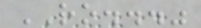RO..."
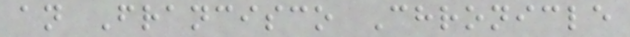an Francisco Chronicle
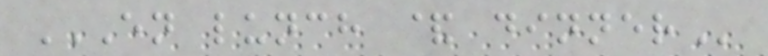EN LUNCH & DINNER
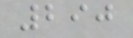290
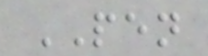PEN
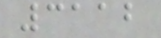3112
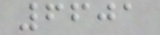6601
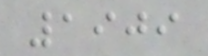1909
